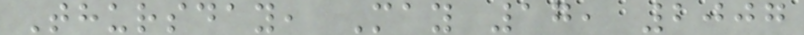Thursday, May 17, 2007
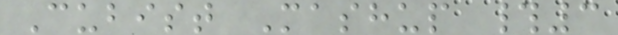Cubist Mashup #3
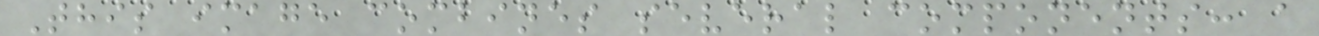This image combines several components: a
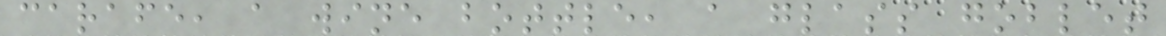carafe, a wine bottle, a glass goblet
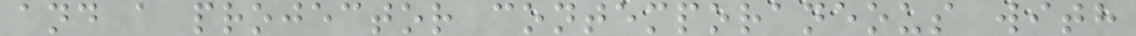and a projector contemporaneous with
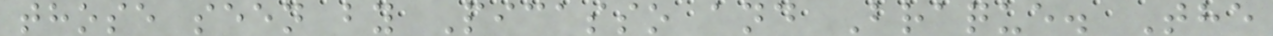those seen by Picasso and Braque. The
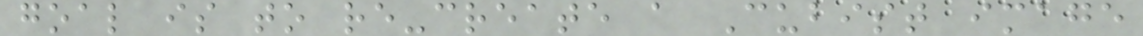goal is to re-create a Cubist image
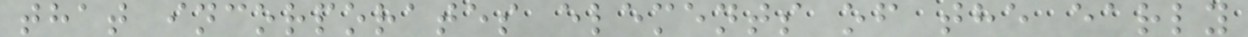that incorporates elements of the early
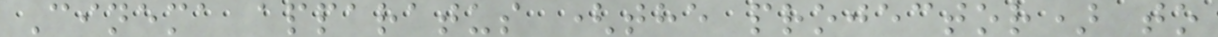Cinema apparatus (the projector) to
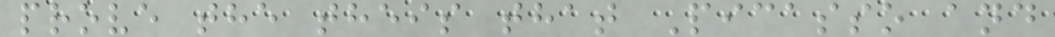prove the theis that Picasso and
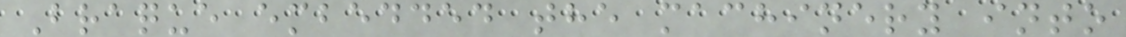Braque embedded the machinery into
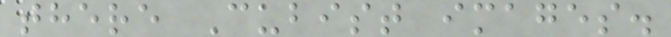there Cubist images.
